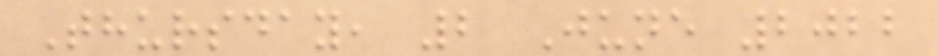Thursday, 2 June 2022
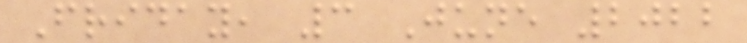Friday, 3 June 2022
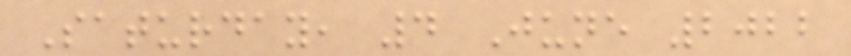Saturday, 4 June 2022
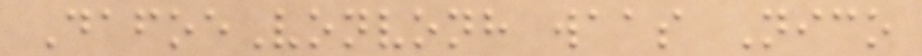DafoeVonvonh waas Nico
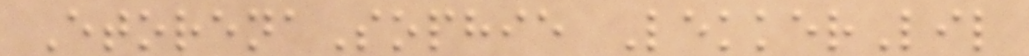EtorenaSophie LekkerLil
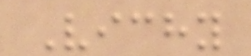Vichy
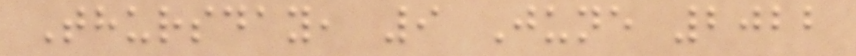Thursday, 9 June 2022
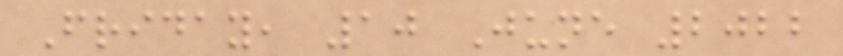Friday, 10 June 2022
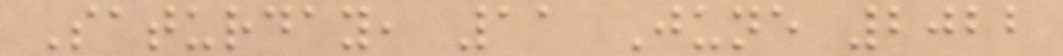Saturday, 11 June 2022
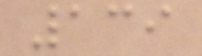139
